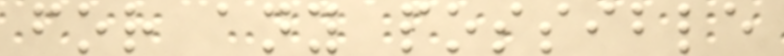for any possible
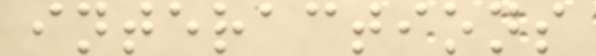interactions
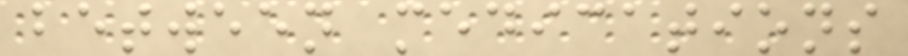between medications
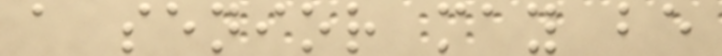a senior may be
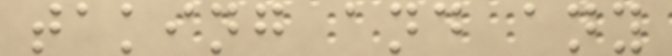taking and any
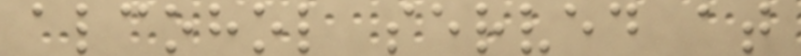alcohol served at
